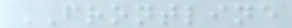FRONTLINE
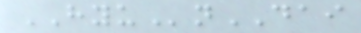HYUnDAI
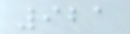921
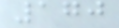170
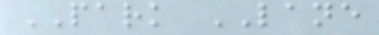PARK LANE
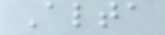Alta
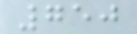750
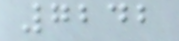7242
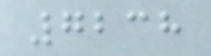7238
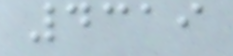4319
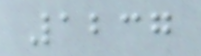1237
